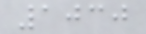1030
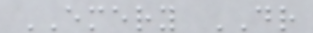EMERY DR
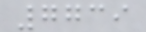7739
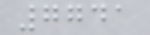7741
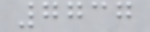7737
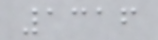1316
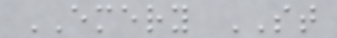EMERY ST
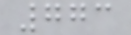773
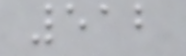512
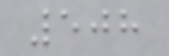508
